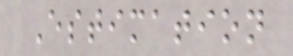Estimation
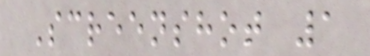Screenshot 1
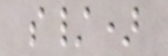s/)
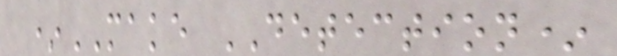*MAKE DETECTION*
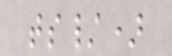ts/)
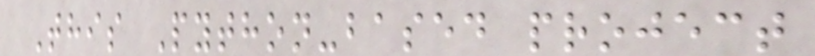This Python-based project
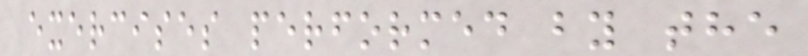exercises performed by the
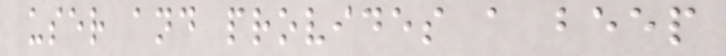user and provides a beep
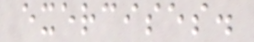exercises.
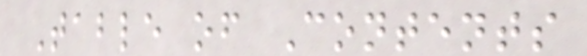Table of Contents
